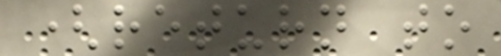(return to
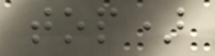top)
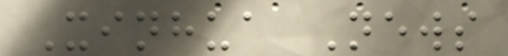Xinhua News
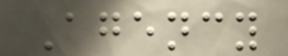Agency
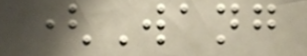(Wang
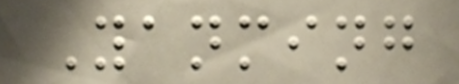Yanming
